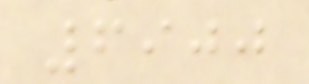6900
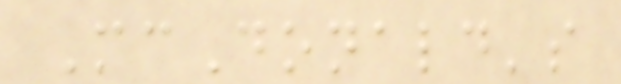McDonald's
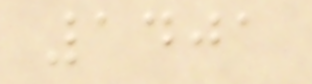1401
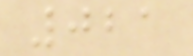021
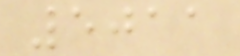5011
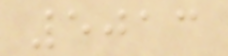5013
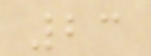23
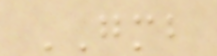GMB
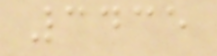3435
